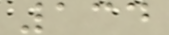134
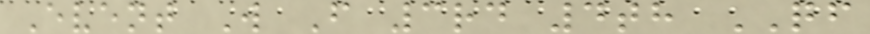Event W F 3rd 4th QF
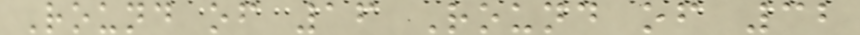Round of 16 Round of 32
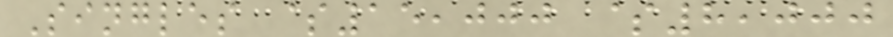Singles $15,000 $8,000
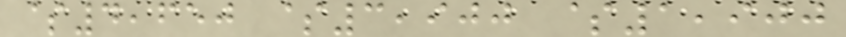$4,650 $3,900 $1,900
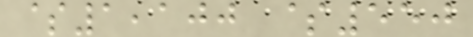$1,100 $550
